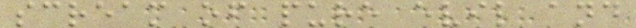scream of pure evil and
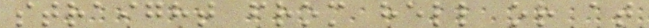straight from hell or at
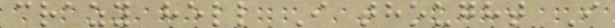crazy hell I thought I
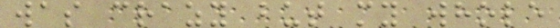was crazy but my whole
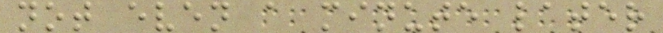not even a minute later
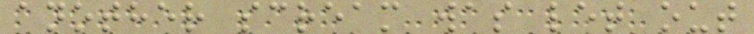another scream was let out
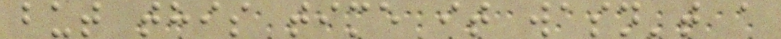but this time it wasn't a
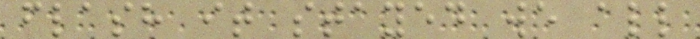flash it stayed we all
